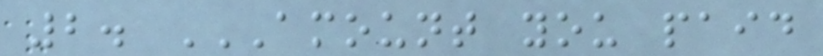2. AMOUNT YOU PAID
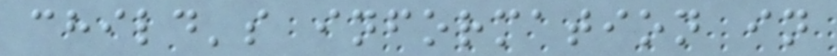child's information in
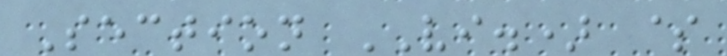Section VI.) $
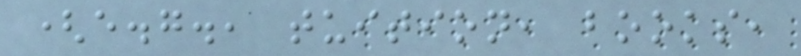(e.g., tuition, books,
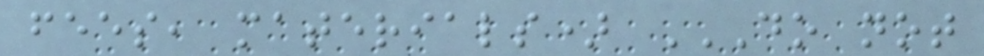fees, materials) DO NOT
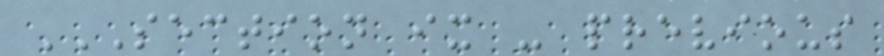SECTION IX - PREVIOUS
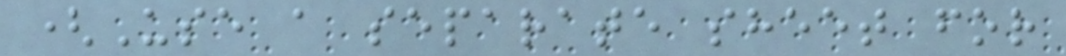(Use a separate sheet for
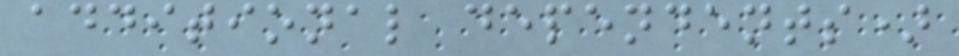additional dependents)
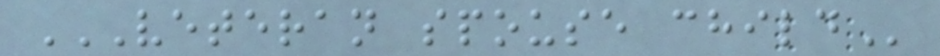VETERAN SPOUSE CHILD
